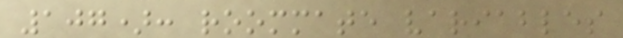107): roommate variables
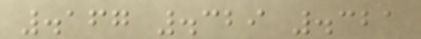.167 .329 .321
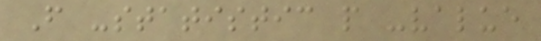F -statistic p -value
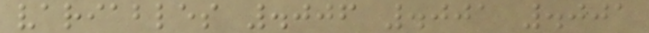variables .006 .001 .001
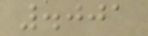.001
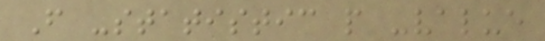F -statistic p -value
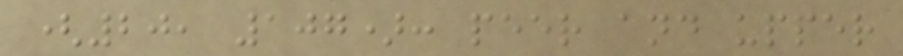(20, 107): peer and upper
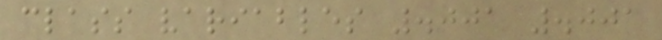class variables .001 .001
